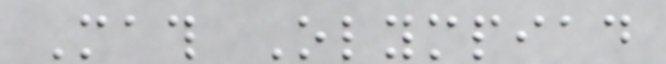Math Olympiad
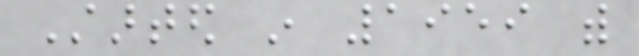Started in 1959 with
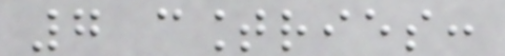7 countries:
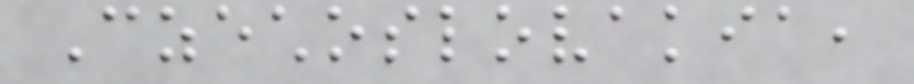Czechoslovakia,
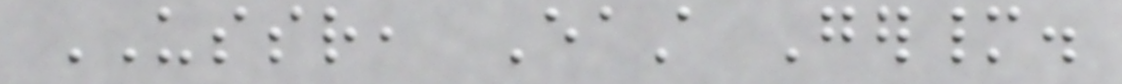USSR, East Germany.
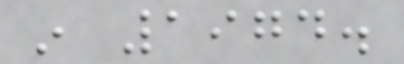in 1974.
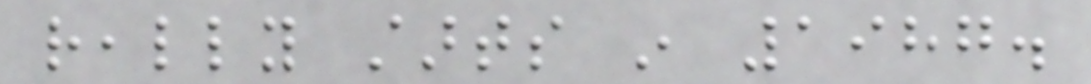really starts in 1987.
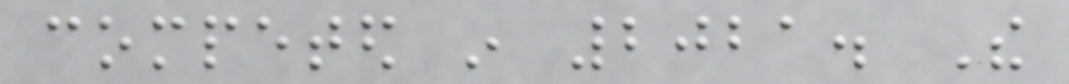competed in 2021. The
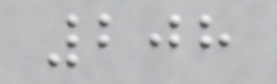208
